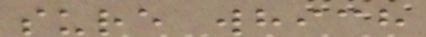sure which
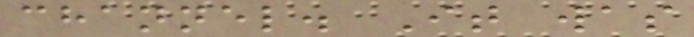channel. It was
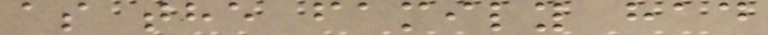as the family had
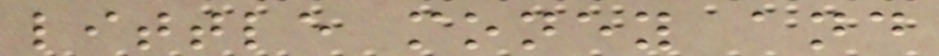little money and
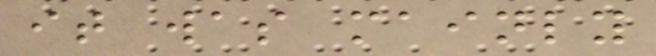it was mainly
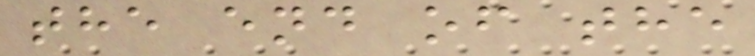the end of the
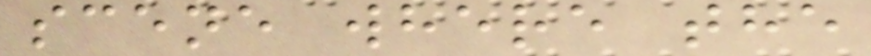scene where the
